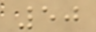50
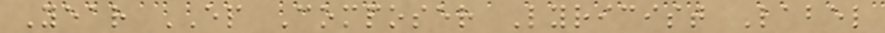Year EP Composer Lyricist Label
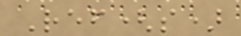Ref(s)
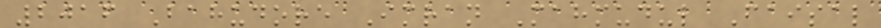2016 Bahudore Imran Mahmudul Faisal
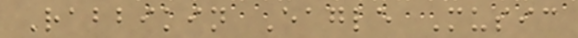Rabbikin Eagle Music
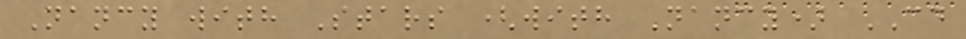Nancy with Stars (with Nancy) CD
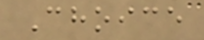Choice
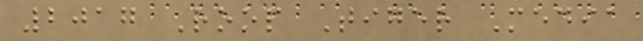2017 Roop Tiger Media
